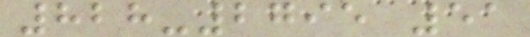828-2795 51
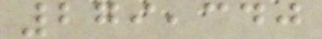279,340
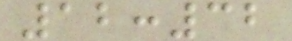12:32
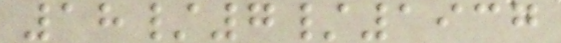18/7/1937
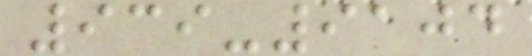939-9104
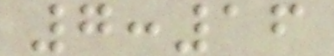7:16
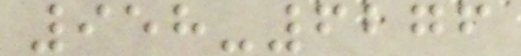958-6276
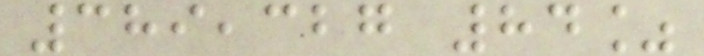389,327 84%
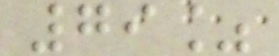79%
